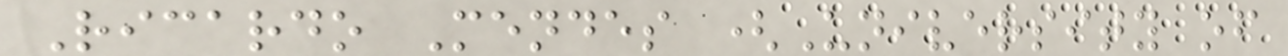Ricardo Mendes (University of
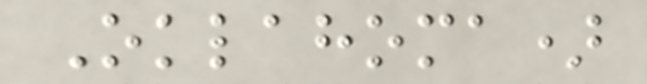Oklahoma)
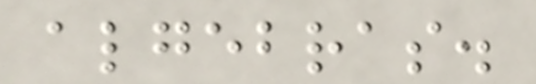algebras.
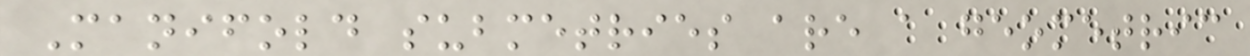Manifold submetries are a geometric
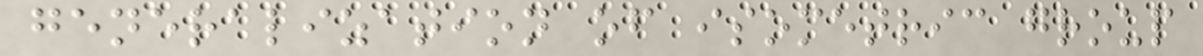generalization of isometric group
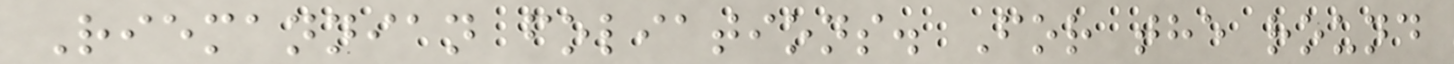Riemannian foliations. For the round
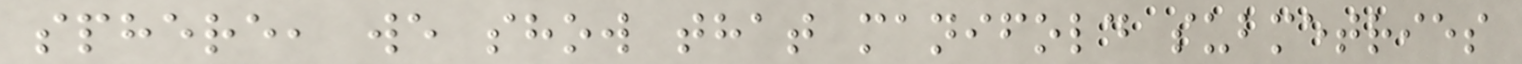sphere, we show that manifold submetries
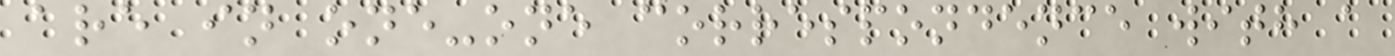are in one-one correspondence with a
